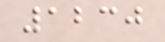1230
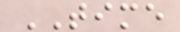TIME
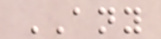ANY
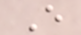E
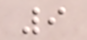9
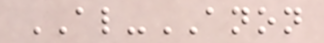AL-ANON
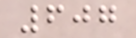607
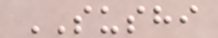SUSHI
